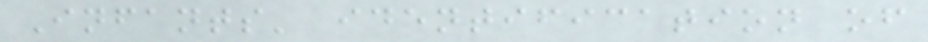Infants' identification of
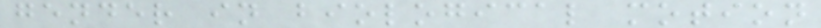gender in biological motion
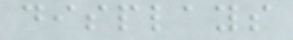displays
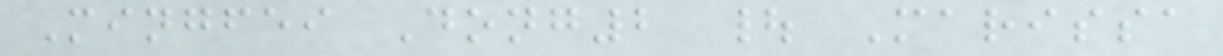Mingfei Dong2 | Marissa
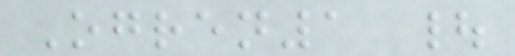Ogren1 |
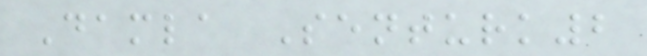Damla Senturk2
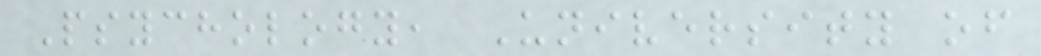Psychology, University of
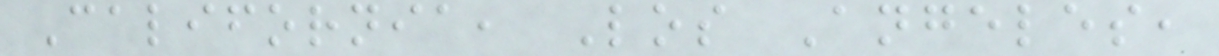California, Los Angeles,
